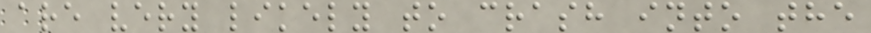are very likely to crash into the
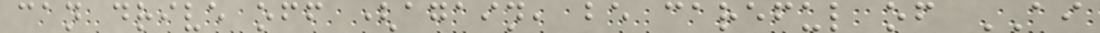can drive off (again, be careful of AI
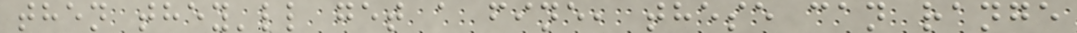then they'll get a fine, these can range
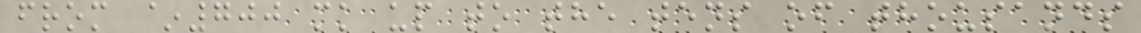from ~700 mk up to the tens of thousands
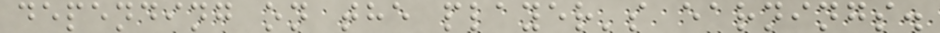depending on the player's earnings.
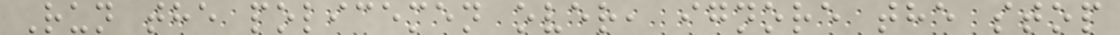Run the policemen over, ignore the stop
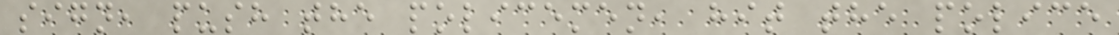sign, push the policemen, hit the police
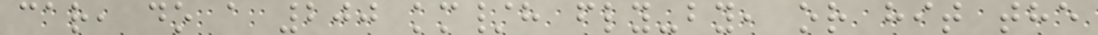car, do a 200 km/h fly-by, or hit the
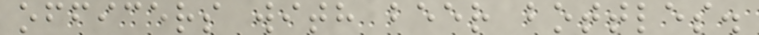officers with beer bottles.
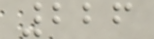226
